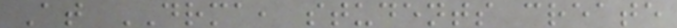At DRMA, students create
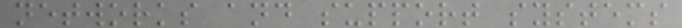networks and support systems
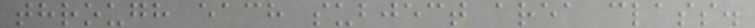through each subject area class.
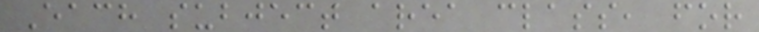Each subject area class, for
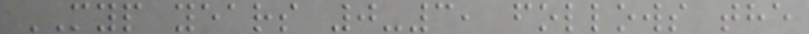MYP years 0-3, follows the
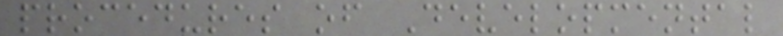procedures of Developmental
